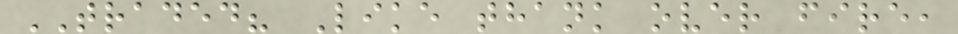TRADED? Like thank over fire,
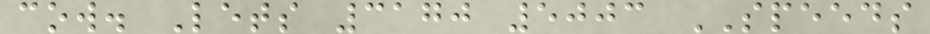cow. Lets 3170 5003 SPEEDS
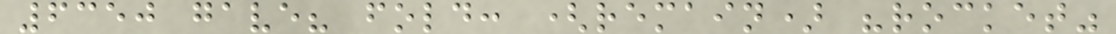6350 gave? fold: (remain) "rocket"
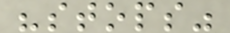"stops"
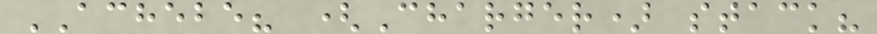ACHEBE? (Charger) stack?
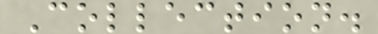Collection.
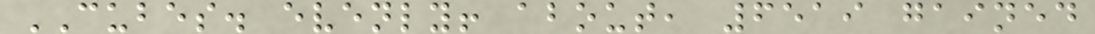CUBES. evenly! about, 6519 gained
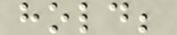hold;
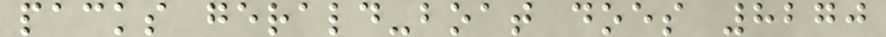packs gerald-boat does 8270
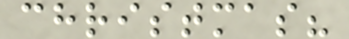christmas?
